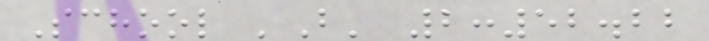School 'B' 2:52.22
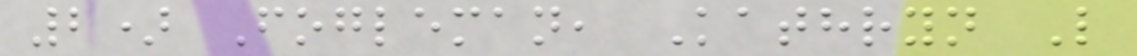2) Fogleman, Kathryn L
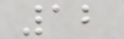12
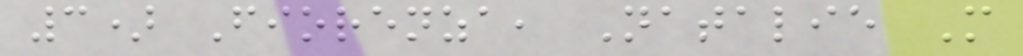3) Fiorenza, Natalie M
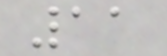11
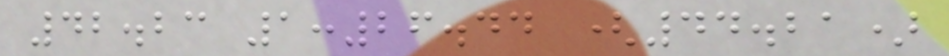42.23 1:26.44 (44.21)
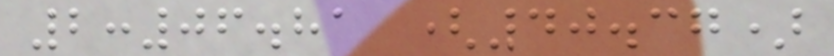2:06.81 (40.37)
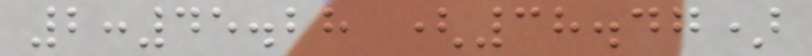2:45.28 (38.47)
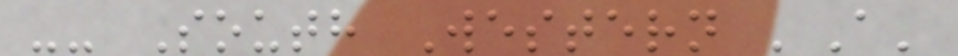-- South Western 'A'
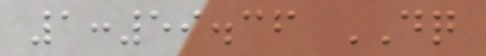1:59.36 DQ
